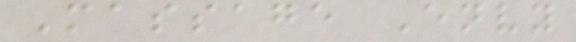Massage Envy
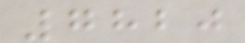7820
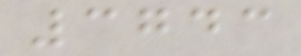3743
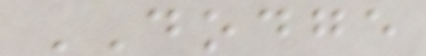DODGE
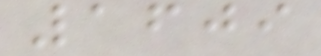1609
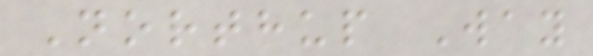Northup Way
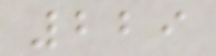229
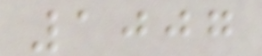1007
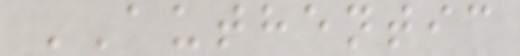AUTHENTIC
